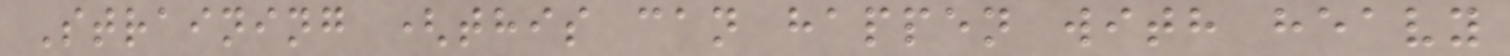Straining (this can happen with heavy
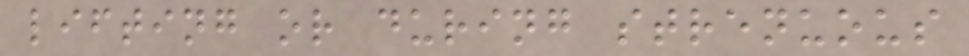lifting or during strenuous
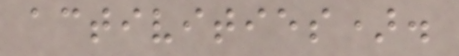activities).
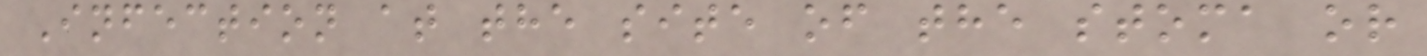Infection at the site of the stoma or
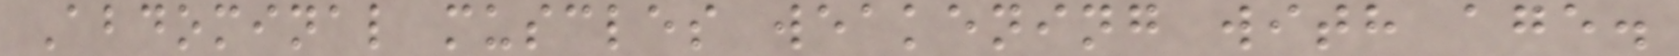Abdominal muscles weakening with age.
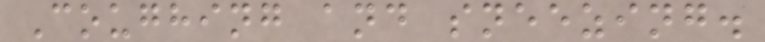Coughing and sneezing.
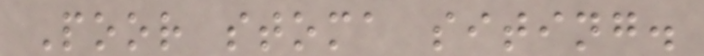Poor stoma siting.
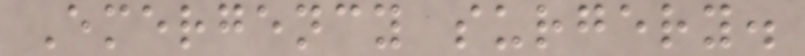Emergency surgery.
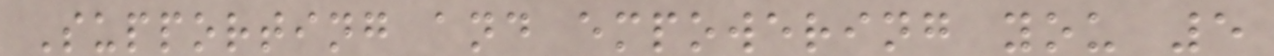Supporting and empowering you 5
